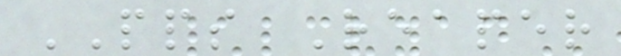PPS Reaper
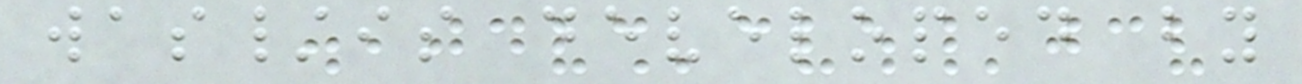was/is developed by
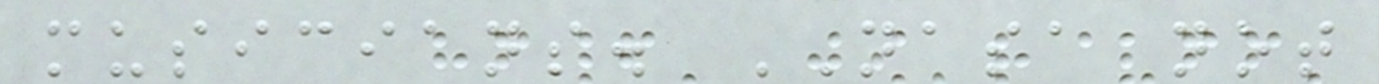musicians. NASA not
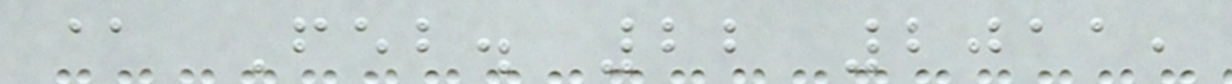@ Feb. 22 2011,
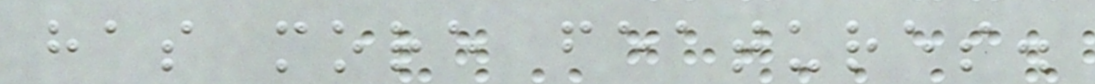has more features.
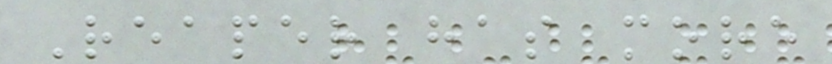Reaper has more
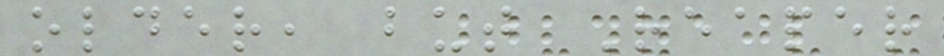older, but Reaper
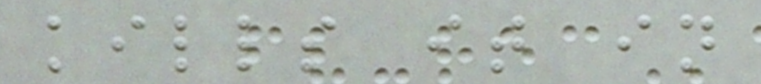kills it in
